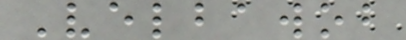Velbawob
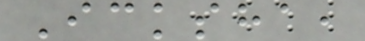Icksha,
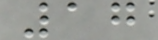17
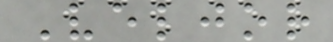Veljor
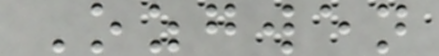Ozgwen
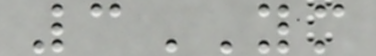3YM
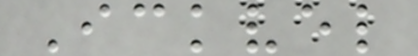Ickvel
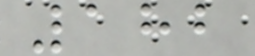182
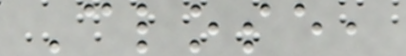Close,
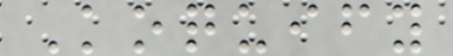Koquify
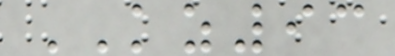KZ93
